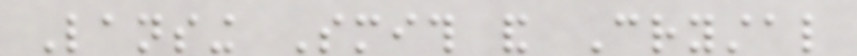Lansing Smith and Crystal
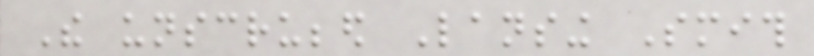The unscrubbed Lansing Smith
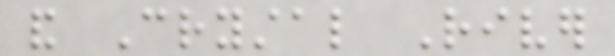and Crystal River
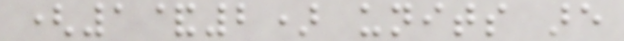(1&2) units are
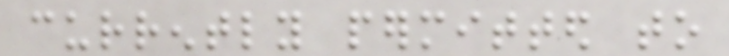currently permitted to
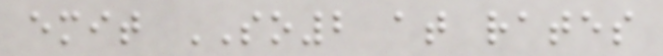emit SO2 at rates
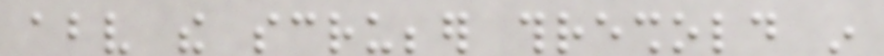above the scrubber threshold in
